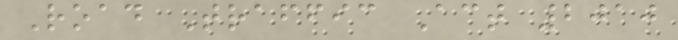Road Traffic Act 2010
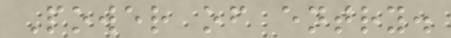Power of entry.
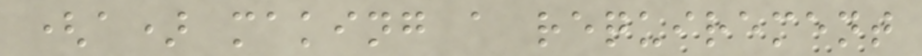(a) making a requirement
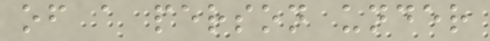of a person under
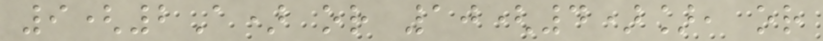9(2A) or 10(4)], or
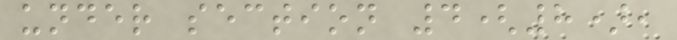under section 4(8),
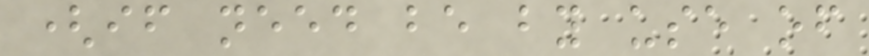(if need be by use of
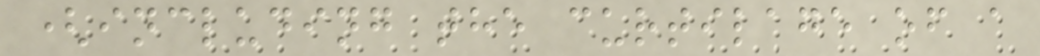(including the curtilage of a
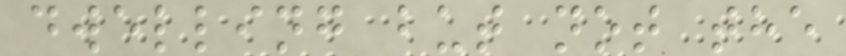dwelling but not the
